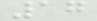17
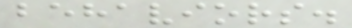behaviors.
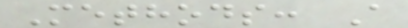Methods: A
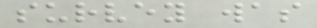survey was
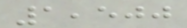1,500
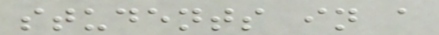students in a
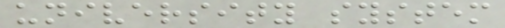university system
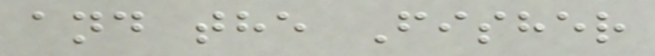and the Fisher
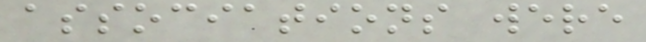associations were
